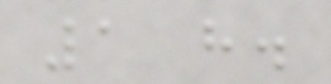1 h.
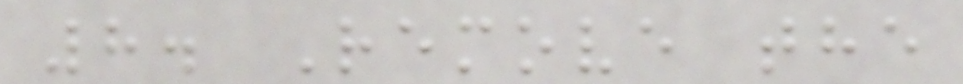8. Remove the
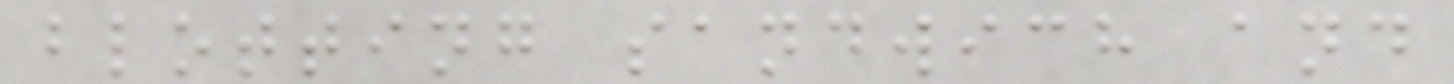blotting sandwich and
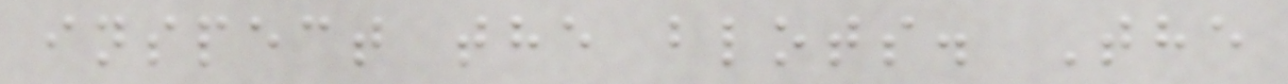inspect the blots. The
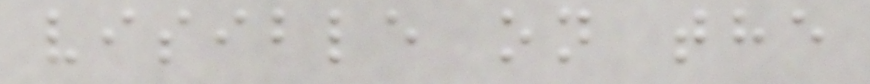visible on the
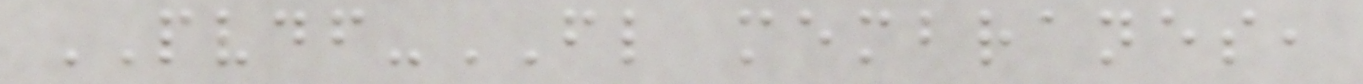PVDF-FL membranes,
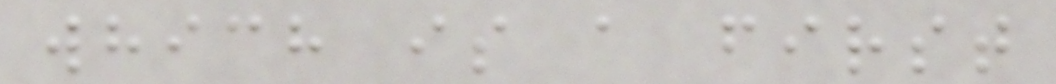which is a first
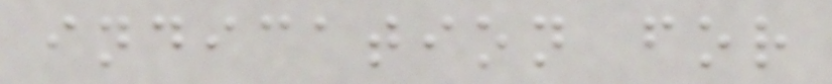indication for
